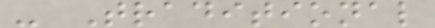- Traditional
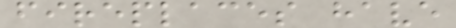fireplaces have
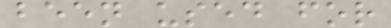been used for
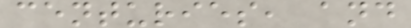centuries, and
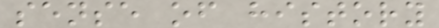sense of history
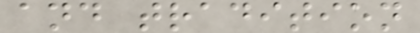and tradition
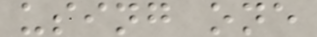using one
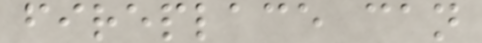fireplace can
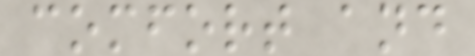comfort and
